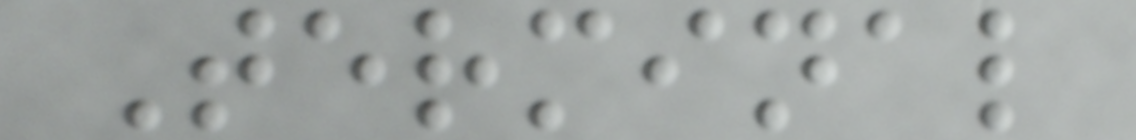Terminal
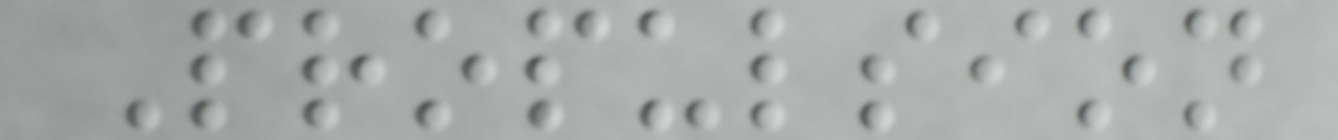Propulsion
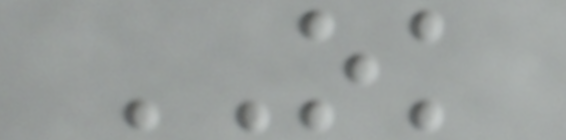OK
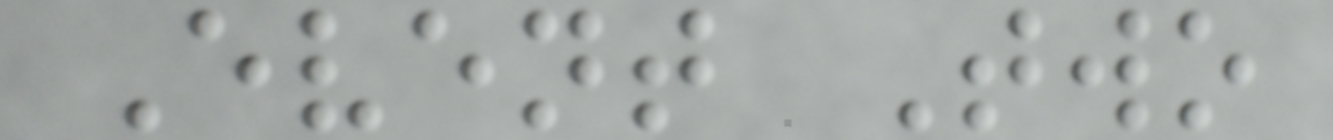Event Two
